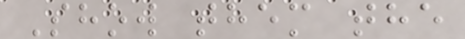Show them the
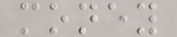money
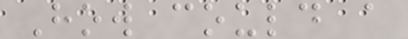How could a
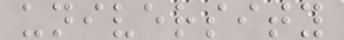university
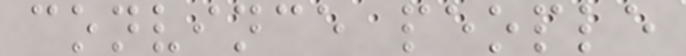convince people
